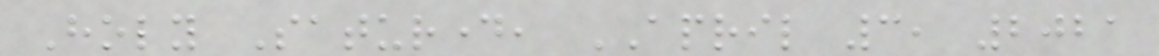Holy Saturday, APRIL 3, 2021
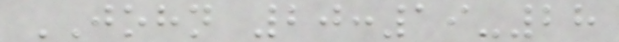JOHN 20:19-28
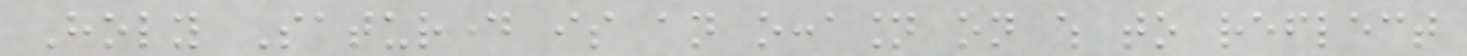Holy Saturday is an occasion on which to reflect
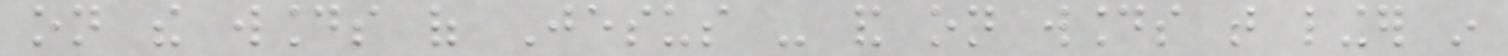on the wounds of Jesus - and on wounds that linger in
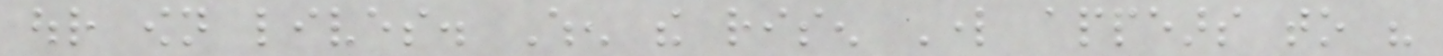our own lives. When the risen Lord appears to his
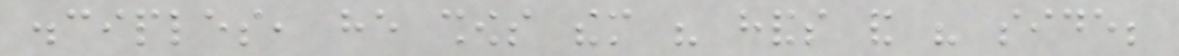disciples, he shows them his hands and his side;
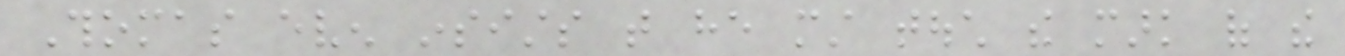Thomas even insists that he must touch the mark of the
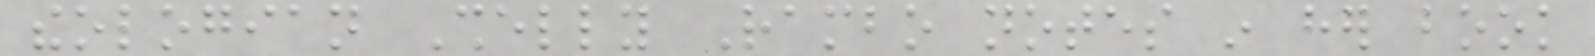theologian Shelly Rambo notes in her book
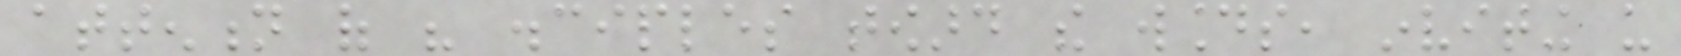attention of his disciples toward the wounds, inviting us
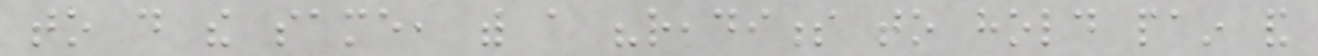to do the same, with a "readiness to hold pain and
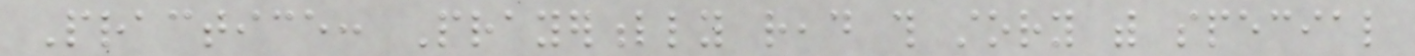Practice: Prayerfully read this story with special
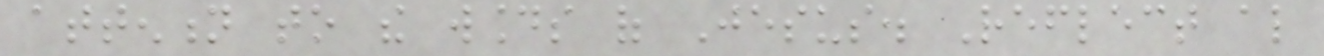attention to the wounds of Jesus. Reflect also
